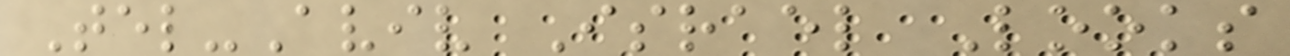Tel-Aviv Israel Looks
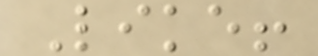Like!
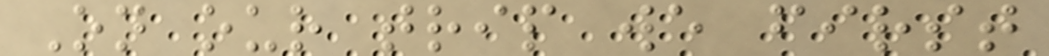On our trip we first
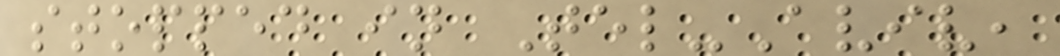stopped in Tel-Aviv,
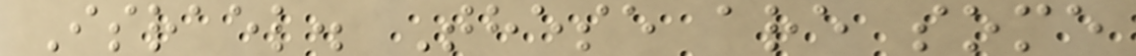Israel. These are some
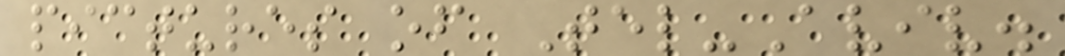pictures of Tel-Aviv.
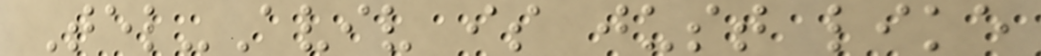Tel-Aviv is just like
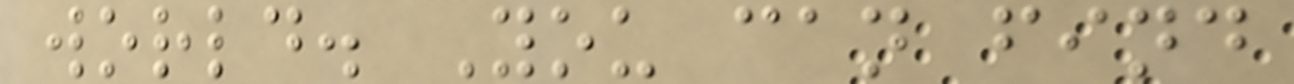world. You can find
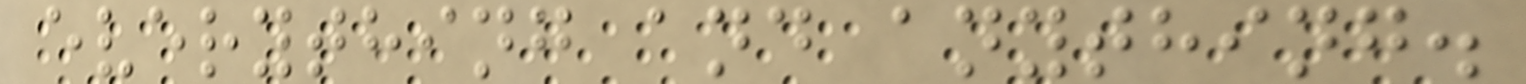everything and anything.
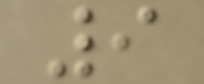9
